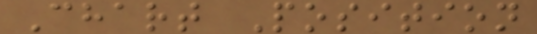Chart Position
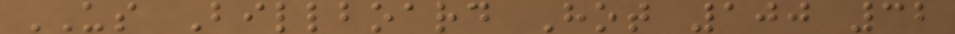US Billboard Hot 100 32
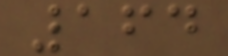164
